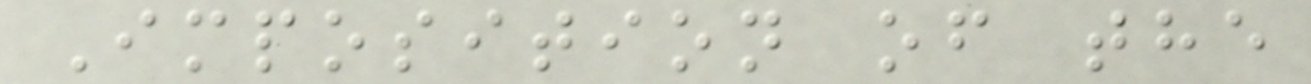Imposition of the
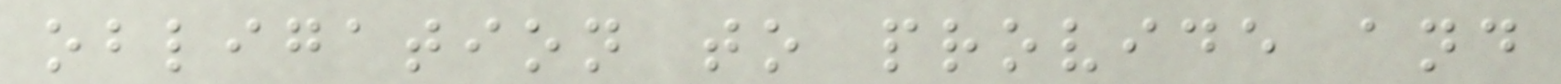obligation to provide and
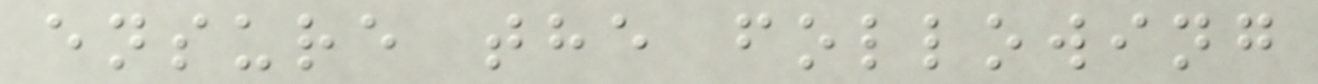ensure the following
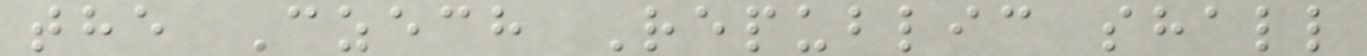the Czech Republic shall
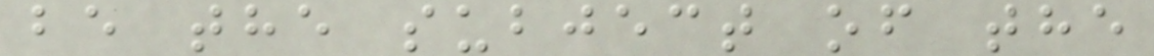be the subject of the
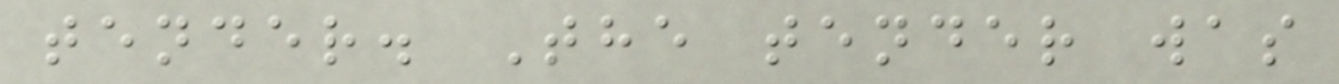tender. The tender was
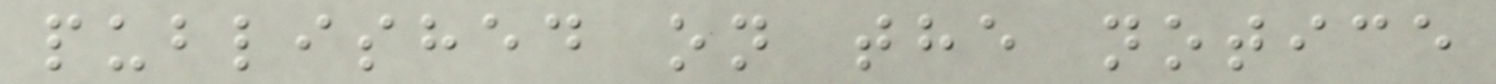published on the notice
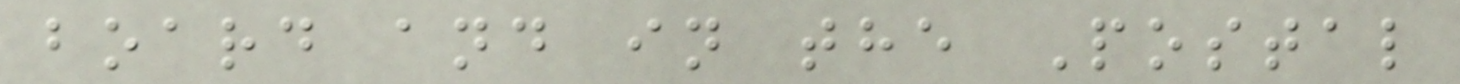board and in the Postal
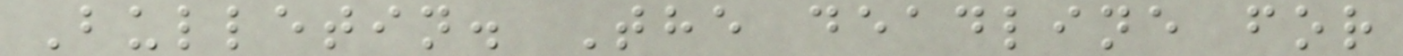Bulletin. The deadline for
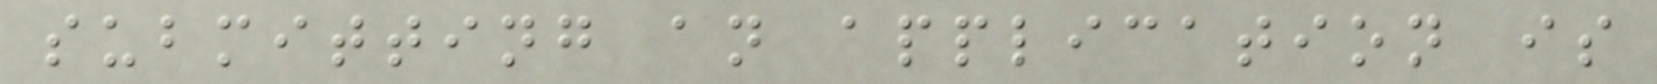submitting an application is
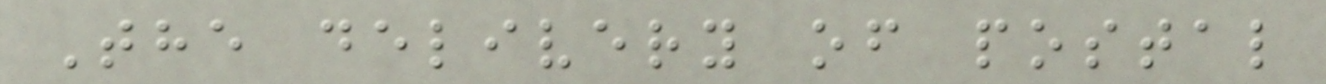The delivery of postal
